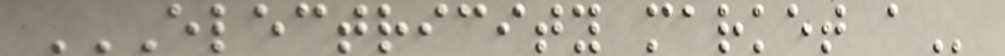ELECTRICITY MARKET A
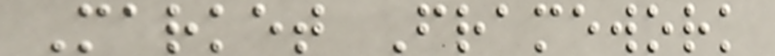Market Framework
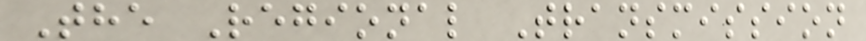The Regional Transmission
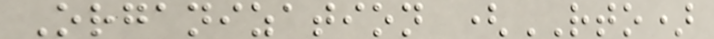Organization (RTO)
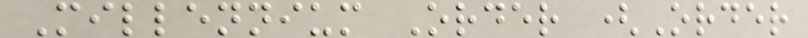Millennium Order (Order
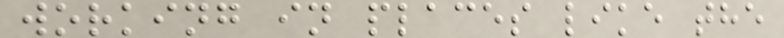working in places like the
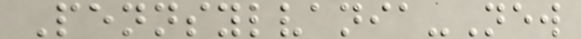Pennsylvania-New
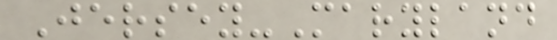Jersey-Maryland
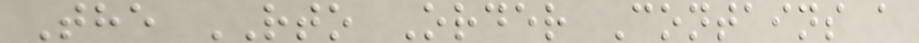The RTO Order Contains a
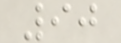90
